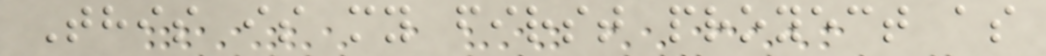This is my first proyect as
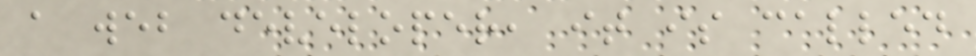a web developer, it is called
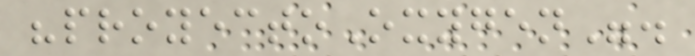"proyectoOxygen".
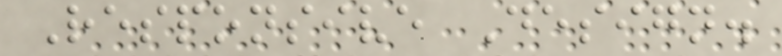Responsive Design.
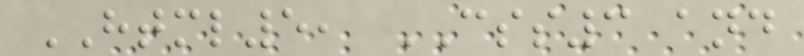HTML5, CSS3 and
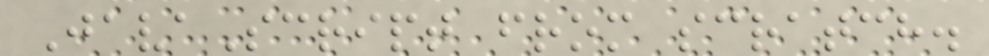JavaScript from scratch.
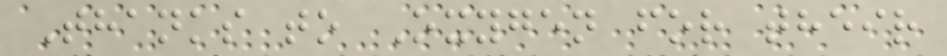Thanks to Oxygen for their
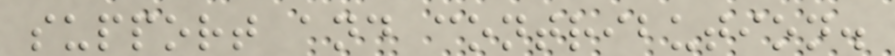support and contribution.
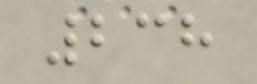238
